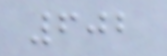602
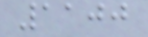1100
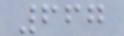667
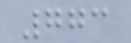773
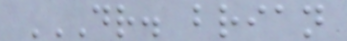DR. BRIAN
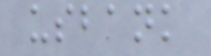usbank
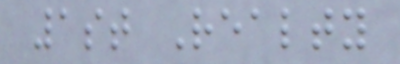1st Realty
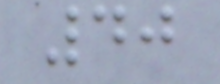40
